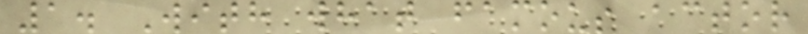1. With what famous actor
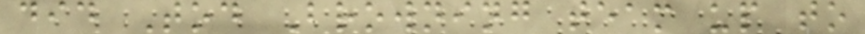did Tod Browning team up to
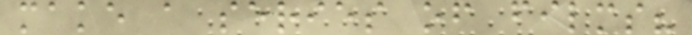make a series of films?
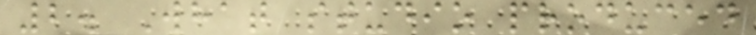2. What studio produced
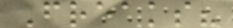Freaks?
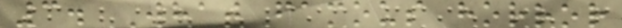3. What famous horror
